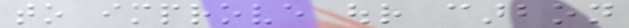to improve our carbon
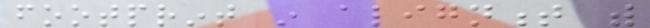footprint in alignment with
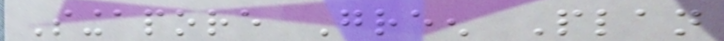Singapore Green Plan
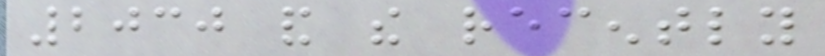2030 and the recently
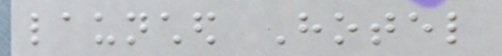launched Hotel
